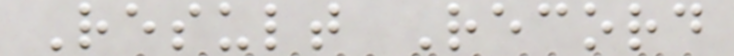Result Record
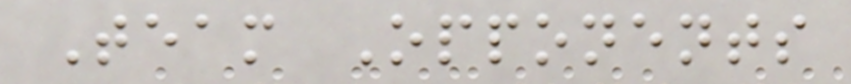Team Opponents
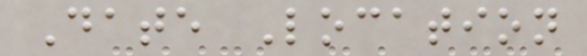Date Location
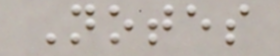Notes
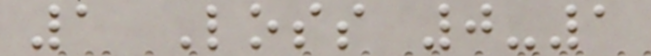1 Loss 0-1
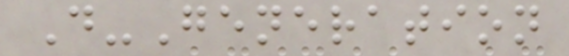D-Generation
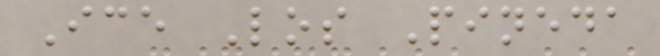Ice Los Pineda
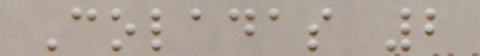Coladas 2
